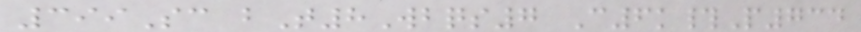399Sc bT8Wbqs7 C6k#P734
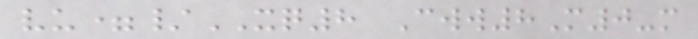vu=/XQ8 Cww8M0-m
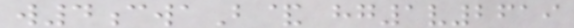w4cwaB& hg1v2619
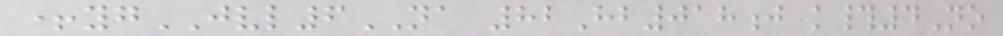+ygJVL6NA 82Hb018j k#4No
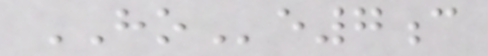HOe7c
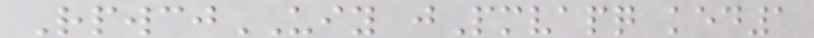RpwcjUIY jPmvapq ked1
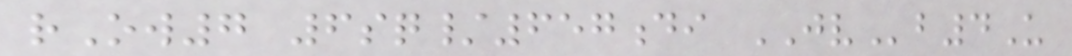rOw7 6sq/657di JVb4U
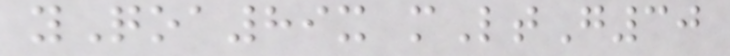yQoa89x mLtG30
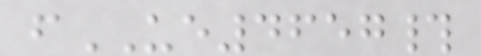fUE4657#
